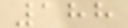188
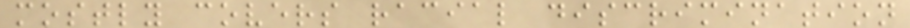mostly covers racial discrimination
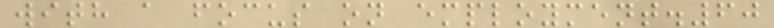with a focus on employment.60
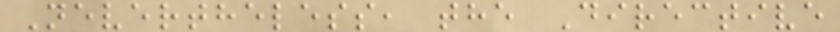Nevertheless, the Directive
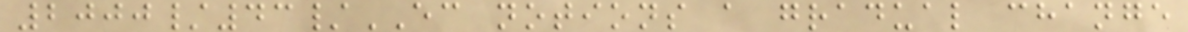2000/43/EC notions a gradual change
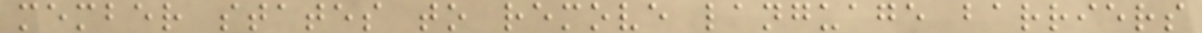member states to remove language barriers
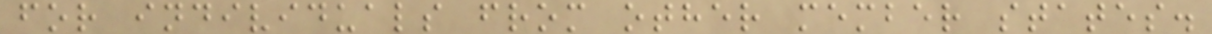for individuals from other member states.
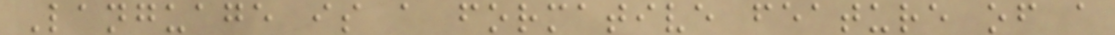Language is a formative feature of a
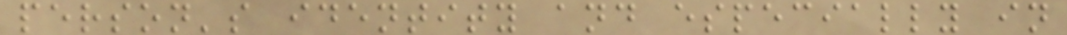person's identity and especially in
